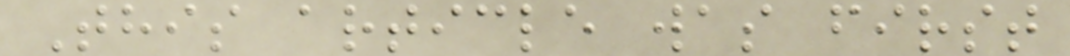This article was first
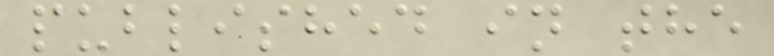published in the
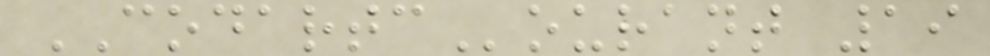CODARTCourant 19
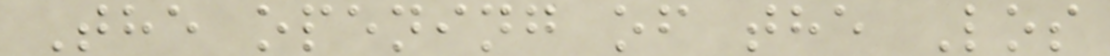The opening of the Los
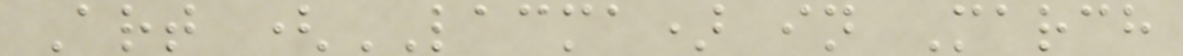Art (LACMA) in March
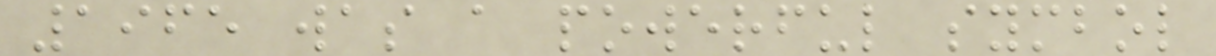1965 was a powerful symbol
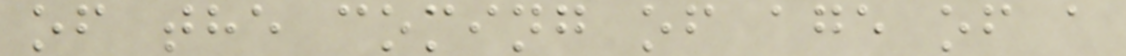of the coming of age of a
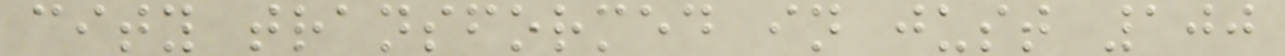city transformed in just 100
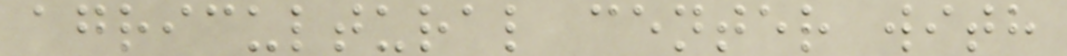agricultural center with
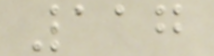117
